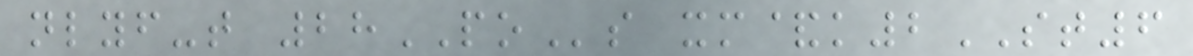nlyf-t 28POs xm&k2ST6
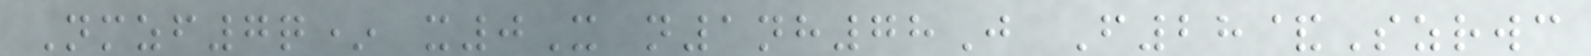Nmzf7q* x0X n1nh78J F28&Szrwc
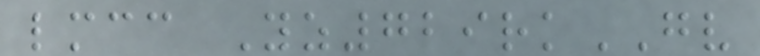lmcc Yz729rkGV
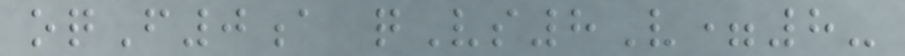oqF0a qVs8V=8-
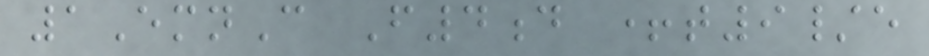1EmnC F4d +t9/e
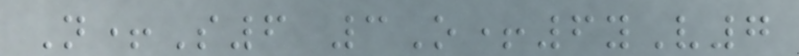N+S6 3O+6yV7
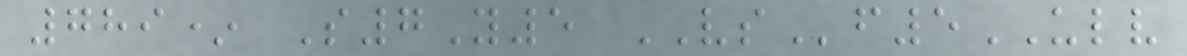789* S7Y5 VSf5ULV
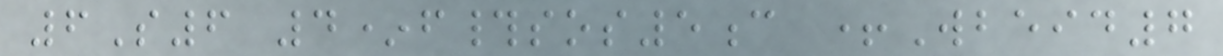6S6 4*f#sos5c +Wbeid7
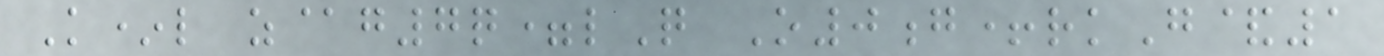K*l z@g7q=lQ O0g+rkG&1
